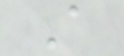A
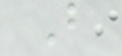B
